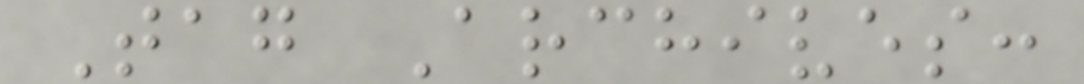Tag Archives:
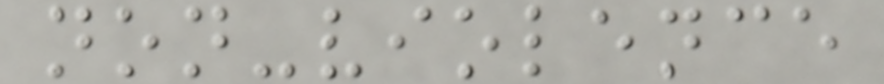non-violence
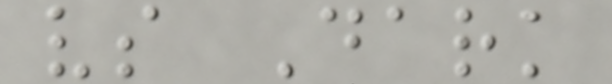vs Dark
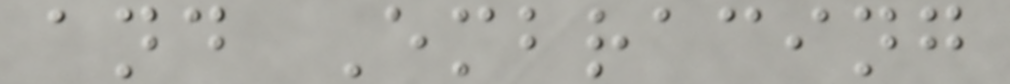and Embracing
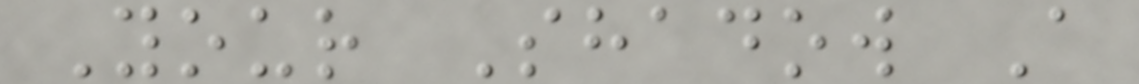Your Shadow A
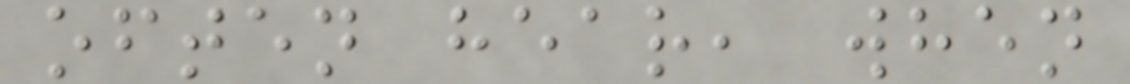often hear, when
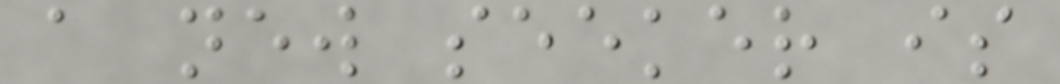a new seeker is
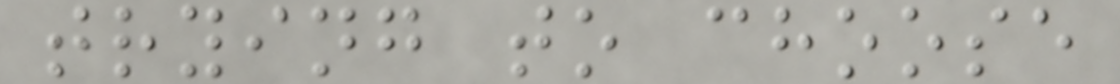trying to choose
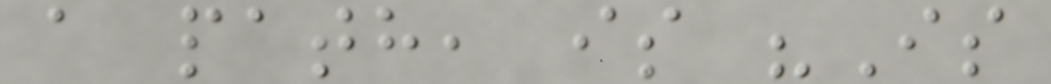a path, is "Is
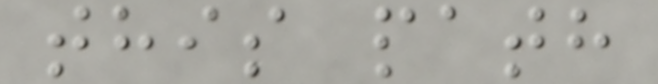this path
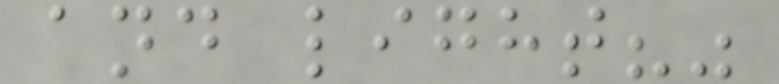and light?"
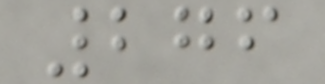276
